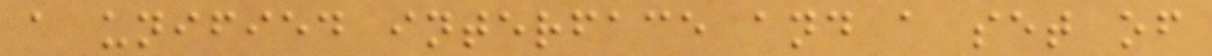a unified interface and a set of
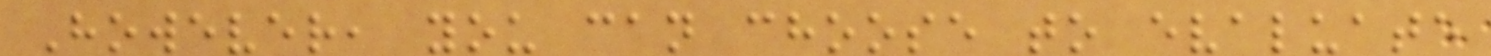However, you can choose to evaluate
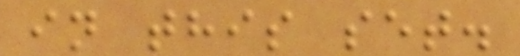in this set.
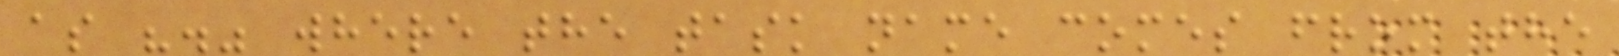as "." where the task name comes from the
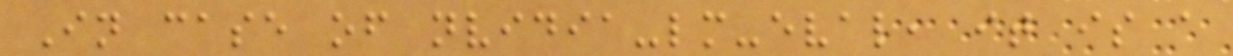In case of nvidia-lm-eval, it is a
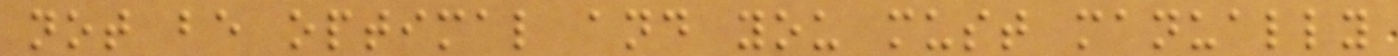not be optimal and you must manually
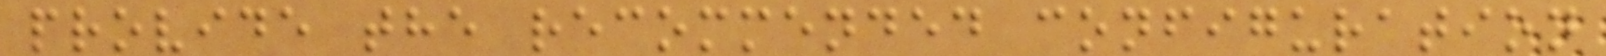provide the recommended configuration
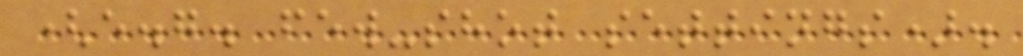(e.g. few-shot settings).
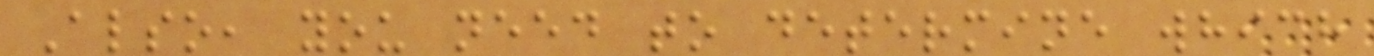Also, you need to determine which
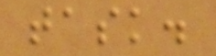task.
